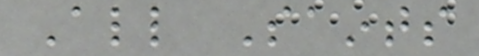All Saints
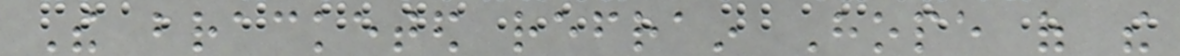The bracketed refrain Hope of the
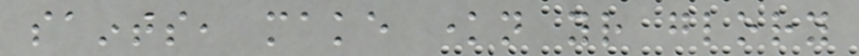saints, make known your glory
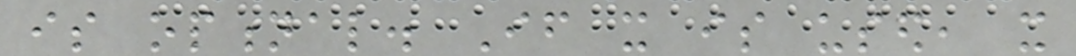is optional. If it is used, it
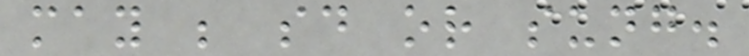may be said or sung.
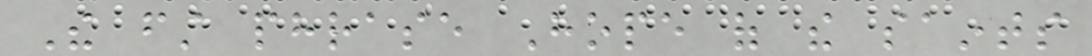The first phrase Hope of the saints
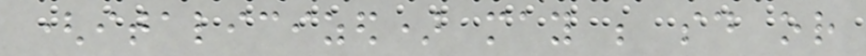(italicized) may be said or
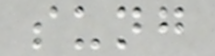sung
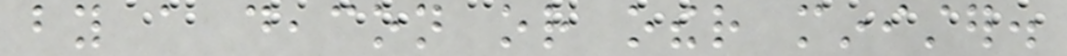by a deacon or other minister.
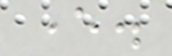ever.
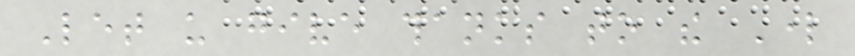Let us give thanks to the Lord
